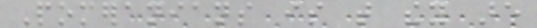Pomeranians is that they are
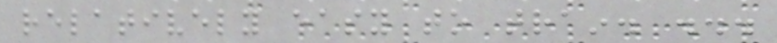relatively easy to train. ...
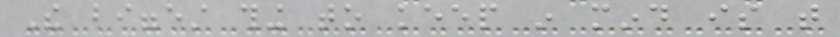The biggest thing to keep in mind is that
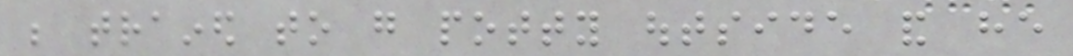be trained to go potty outside and he
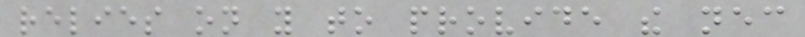relies on you to provide the necessary
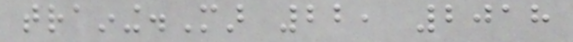training.Mar 22, 2018
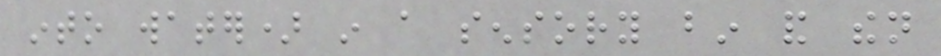into water) in a sensory bin and then
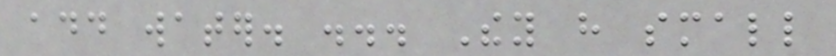add water. ... They have small
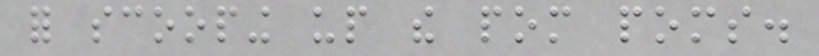for scooping up the pom poms.
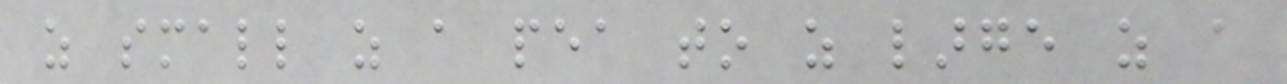as small as a pea to as large as a
